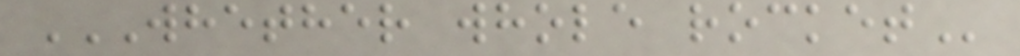WHETHER WHOLE ROCKET
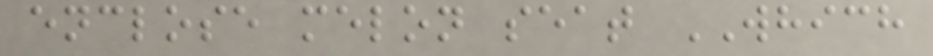enclose melon seat WHICH
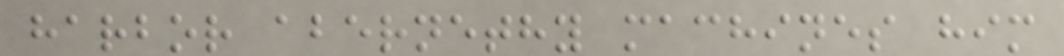harbor abernethy machines him
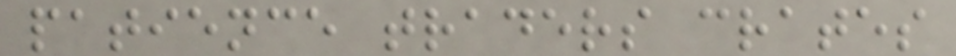patience traders crates
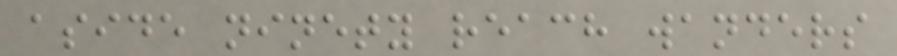aside ninety reach wanders
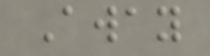Away
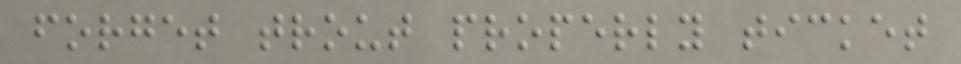forget trout properly ticket
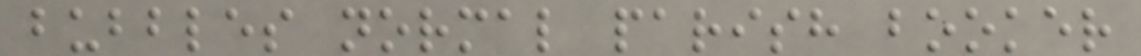bubbles normal parish booker
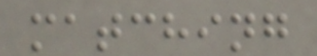matching
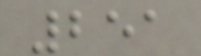251
